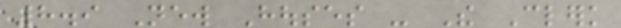8.9 New Houses - The Clerk
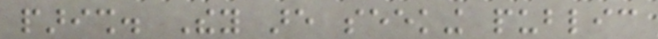parish. They are seeking public
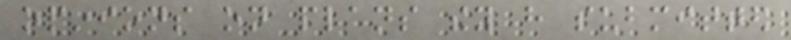opinions on plans they have submitted
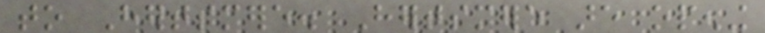to Hertsmere. Hertsmere are opening
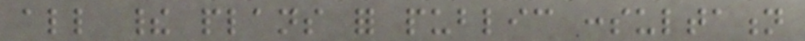all their plans for public consultation
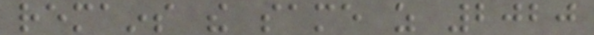remains the same as 2020
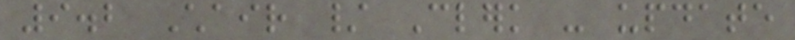9.2 Chair / Clerk - update
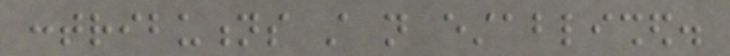contributions still not established.
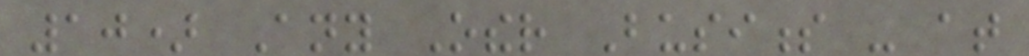10) Any Other Business - at
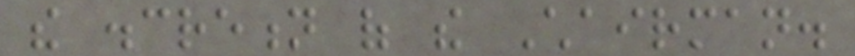the discretion of the Chairman.
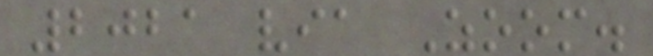2021 via Zoom.
